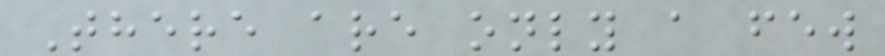There are only a few
